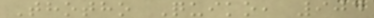Thotho Quiko, 904
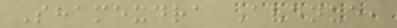Shamexdra Avenue,
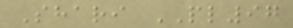Shari PL97
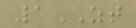1ZT
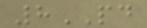8PD
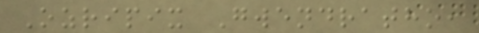Ozripix Gwendratho,
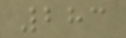283
